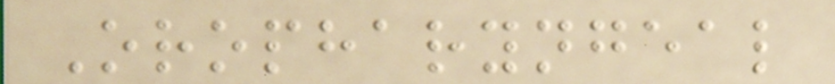Oropharyngeal
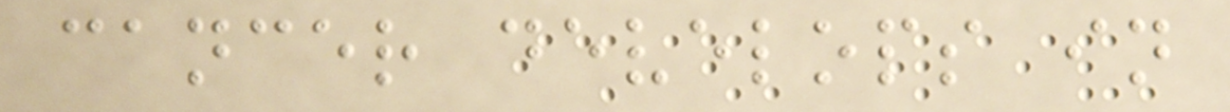cancer develops in
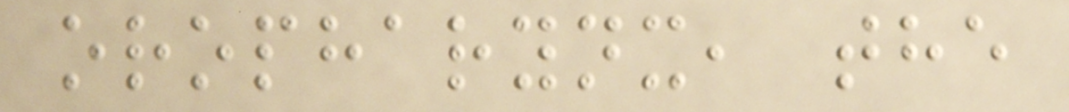oropharynx, the
